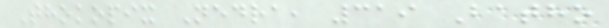Thokopix Nedra, 319 Batho
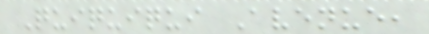Quiquiqui Avenue,
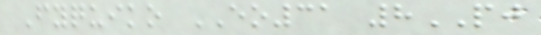Fyquiko EO31 8PJ
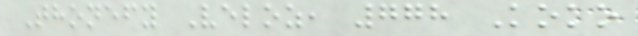Thonefy Veloz, 778 Koko
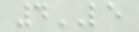4LE
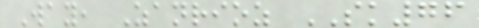Way, Zanrioz SK76
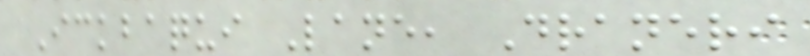Ickbaqui Lane, Draneri
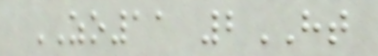ZO11 2HT
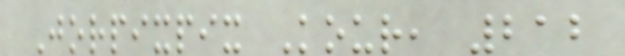Jorpixpix Kour, 212
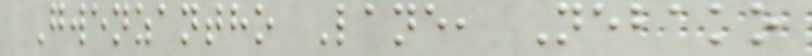Gwenzantho Lane, Nebako
